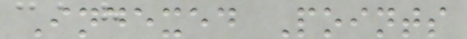Indexed Points
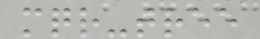mqr-tree
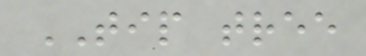TIP tree
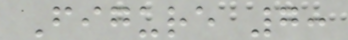Figure 7:
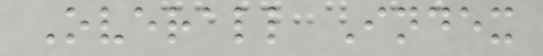Overall Index
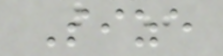Size
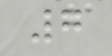7
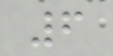6
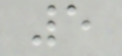5
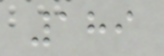189
